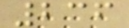236
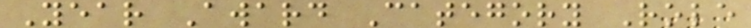Year Award Category Role
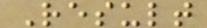Result
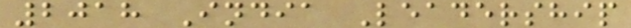2018 India Leadership
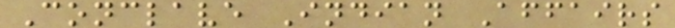Conclave Indian Affairs
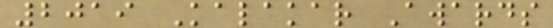2019 Kalakar Awards
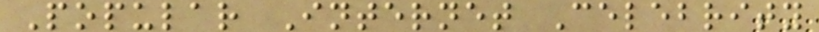Popular Internet Celebrity
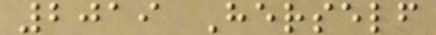2019 Herself
